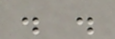. .
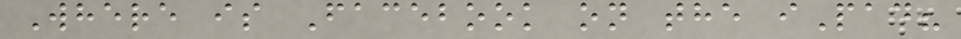Where is Facebook on the iPad?
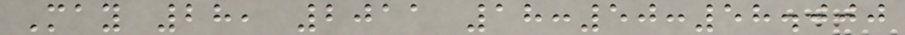May 28, 2011 18:50:58.000
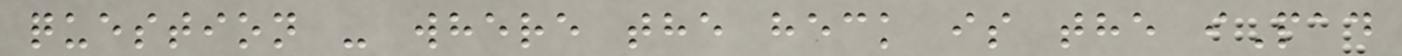question - where the heck is the iPad
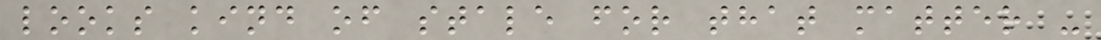looks kind of stale for that matter -
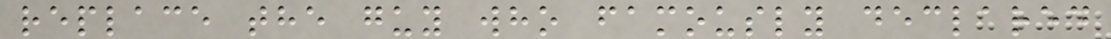replace the guy who famously declared
